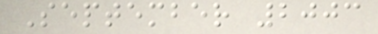September 2003
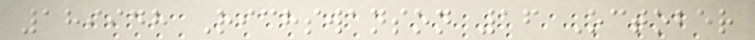189948 Richswanson 16 October
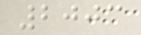2003
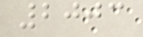2003
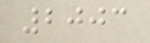2003
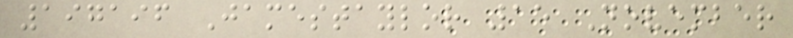197196 Jamestaylor 15 November
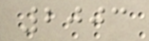2003
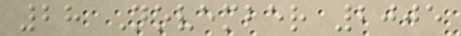28 November 2005
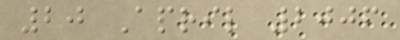20 April 2006
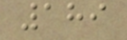189
